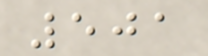501
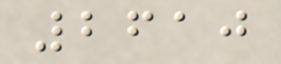2610
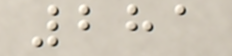281
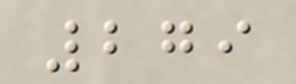279
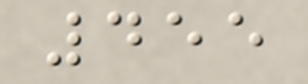455
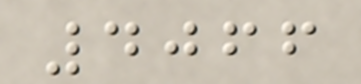4066
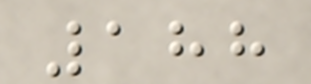188
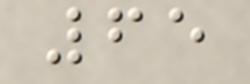65
